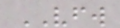VFW
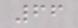66
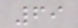69
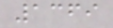1369
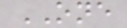ONE
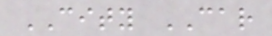CITY CAR
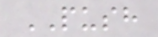PUSH
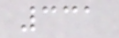331
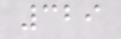329
